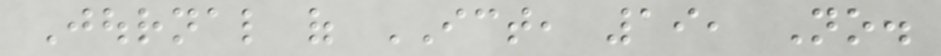Journal of ICT, 19, No.
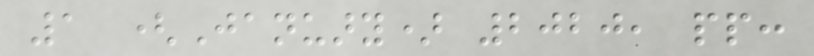1 (January) 2020, pp:
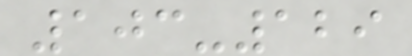103-129
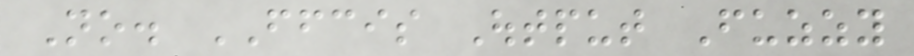No. FFCIS Output Fuzzy
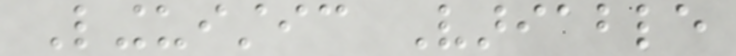Linguistic Variable
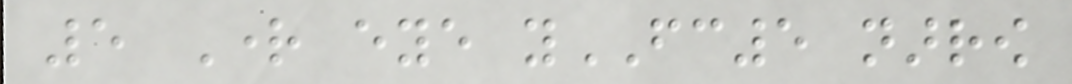5 Right eye yFC5 narrow
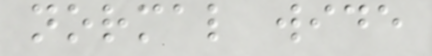normal wide
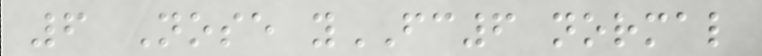6 Nose yFC6 normal
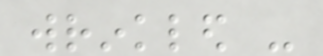wrinkled -
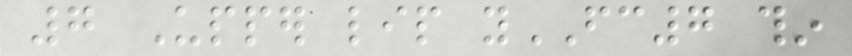7 Upper lip yFC7 thin
